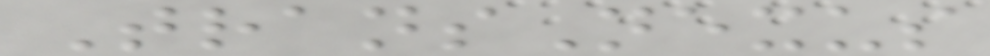TransNexus
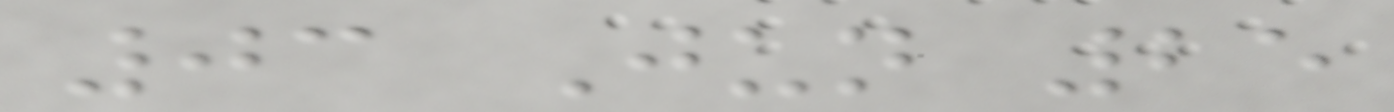03 Jun 25
